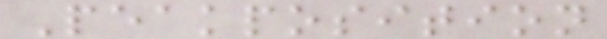Peakposition
